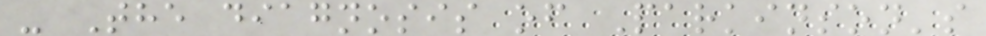- The diagnosis of Parkinson's
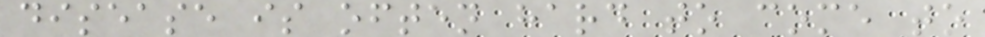disease is often hard to come to
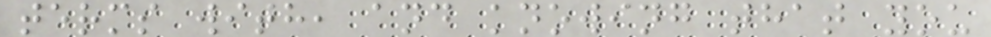terms with, and knowing that you
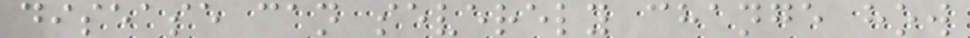disease can severely change how
